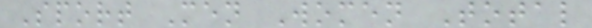Sport Men Women Total
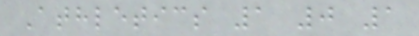Athletics 1 0 1
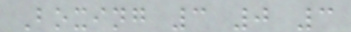Boxing 3 0 3
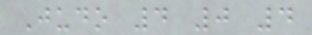Judo 4 0 4
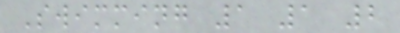Swimming 1 1 2
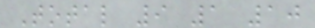Total 9 1 10
